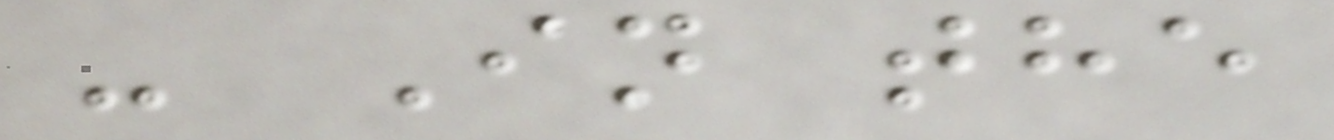- In the
